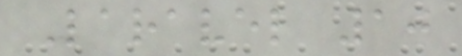Laravel 10
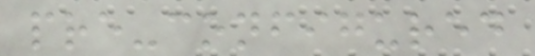pre-configured
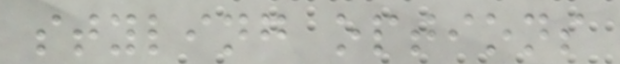styling options
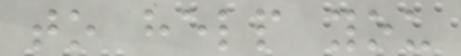to help you
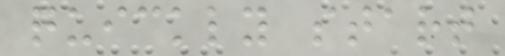quickly start
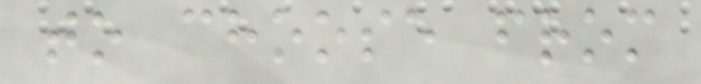to choose from
